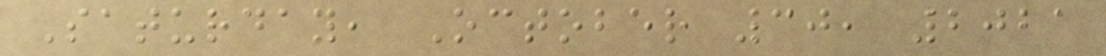Saturday, October 30, 2021
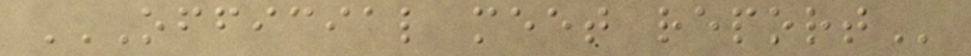OFFICIAL MEET REPORT
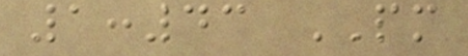1:43 PM
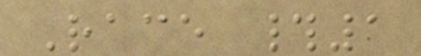Race #1
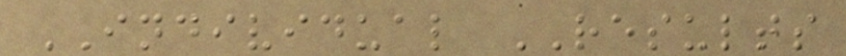INDIVIDUAL RESULTS
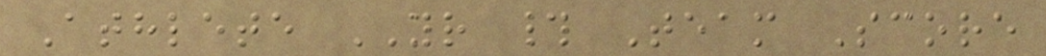Athlete YR # Team Score
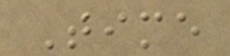Time
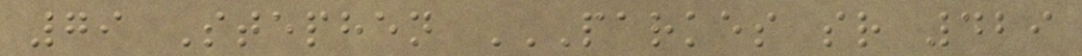79 Stephen PARKES SR 429
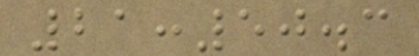21:50.3
